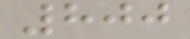800
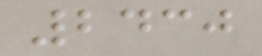2430
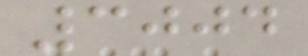3004
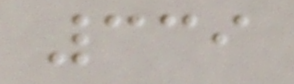339
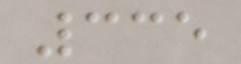335
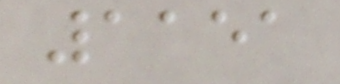1151
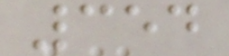354
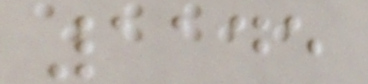1145
